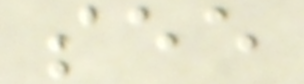see
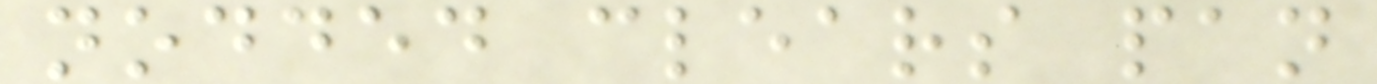nodded clears pan
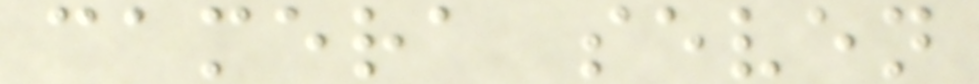camera seven
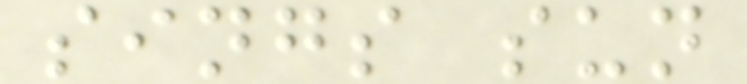sings sun
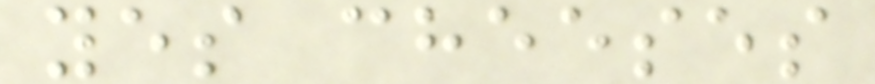yes cheeses
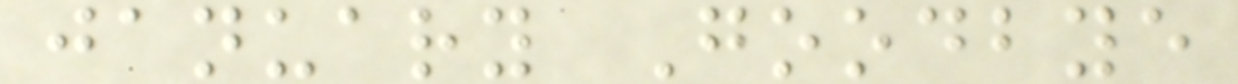january Goodbye
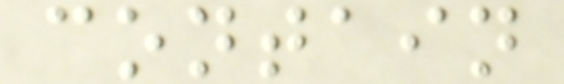contain
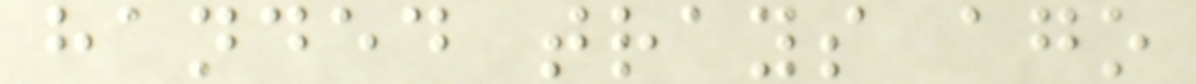handed trays ago
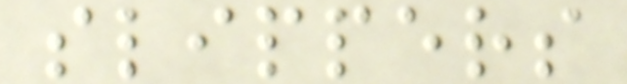slippers
